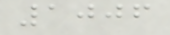1006
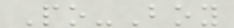Po-Boy
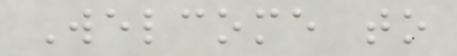Welcome to
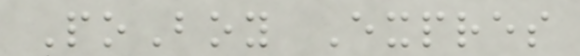PoBoy Expres
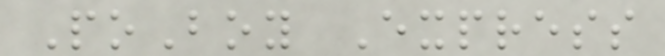PoBoy Express
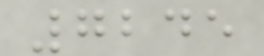7245
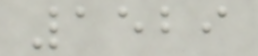1529
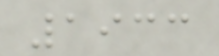1933
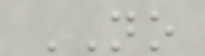NO
